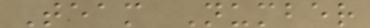Team Number
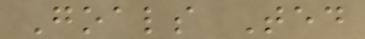Goals Ted
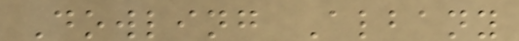Dowling Albany
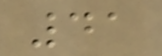41
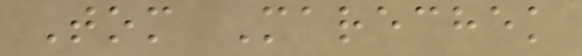Tom Marechek
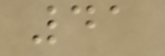41
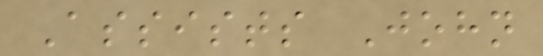Assists John
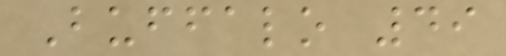Buffalo 49
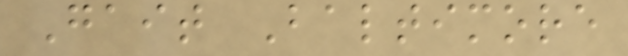Gait Baltimore
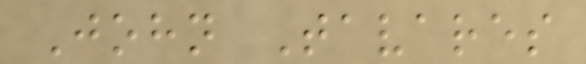John Tavares
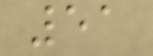51
